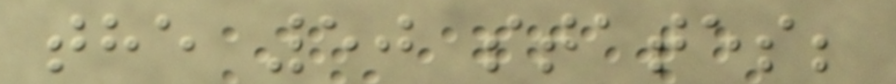the 50 states;
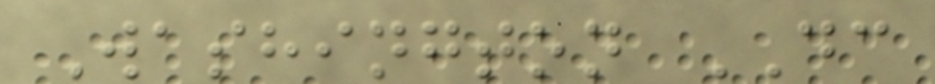Washington DC
